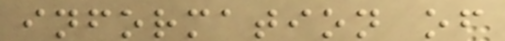information of
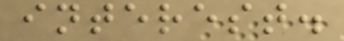interest.
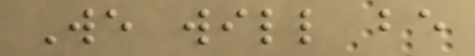We will be
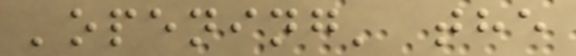'opening' the
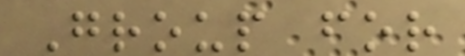Group for
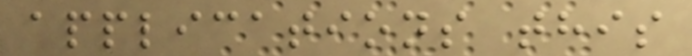applications this
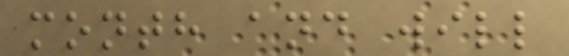month and will
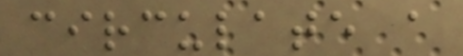circulate a
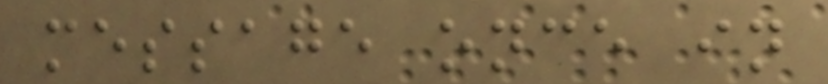message once in
